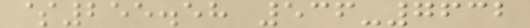$255.58 536-7632
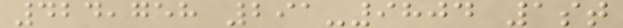424,758 291-9804 1st
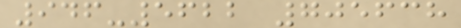946-5622 705638
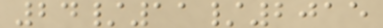24/11/2015
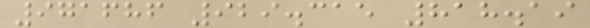971686 929.315 818.19
